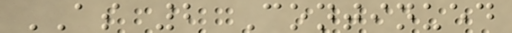AS 2 Continued
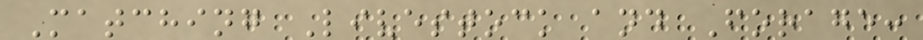Matching Livestock and Forage:
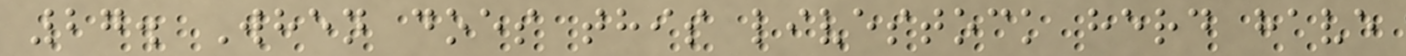27. When does this livestock herd have
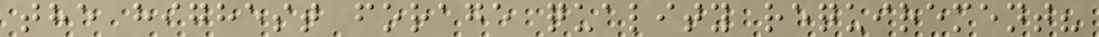the highest forage quality requirement?
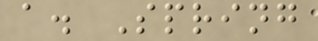a. Spring
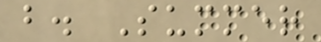b. Summer
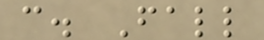c. Fall
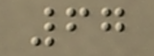67
